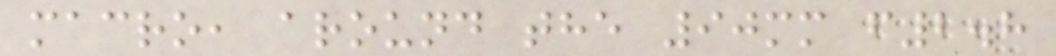macro, around the 90mm f2.8
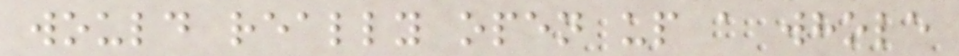would really open up a whole
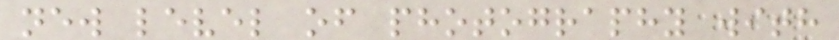new level of photography with
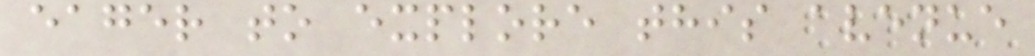eager to explore this avenue
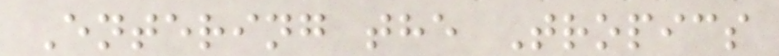Entering the Tropics
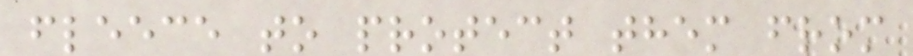fleece to protect them from
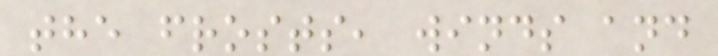the frosts, winds and
